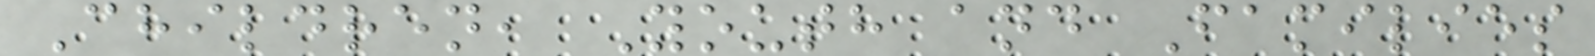Children, Youth and Families
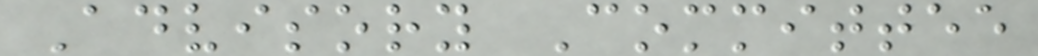Advisory Committee
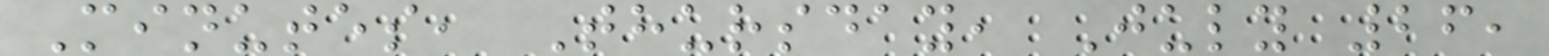Minutes, Thursday, July 26,
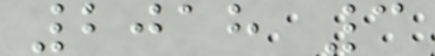2018 3
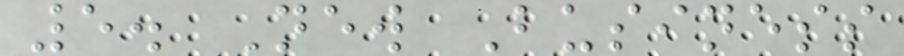5. New Business
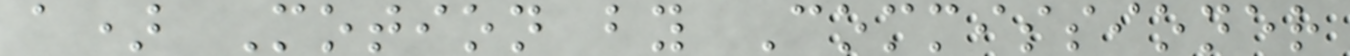a) Motion by Commissioner
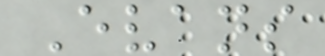Evans
